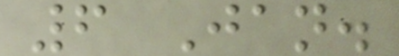6 Jan.
